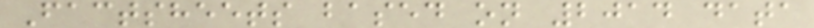Factsheets based on 2014 data
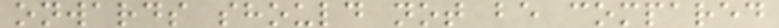onwards should not be compared
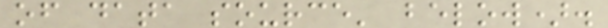of data source' below).
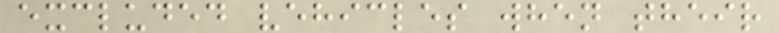excluded vehicles when their
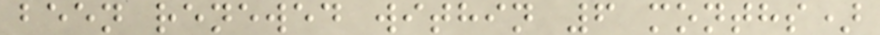been renewed within 6 months)
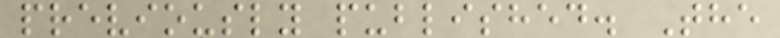previously published. The
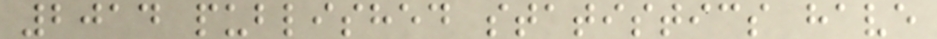2014 published statistics have
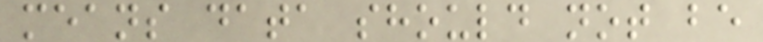means data should not be
